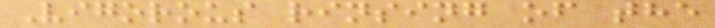Vigorous rinsing of the
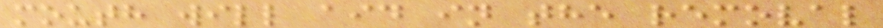mouth will aid in the removal
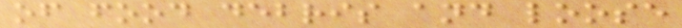of food debris and loose
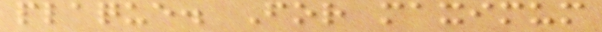plaque. For maximum
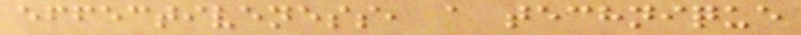effectiveness, a technique
